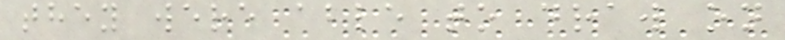they were able to draw on
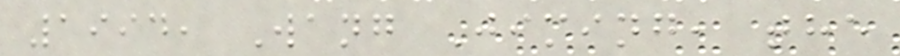1994, Wang Jiming, the
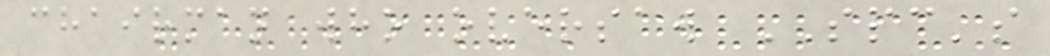chairman who oversaw SPC's
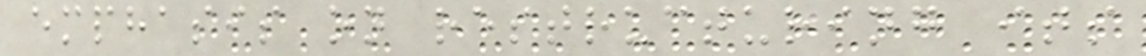emphasis on restructuring its
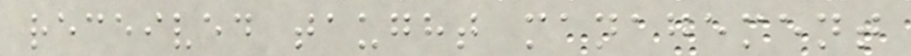received taught management
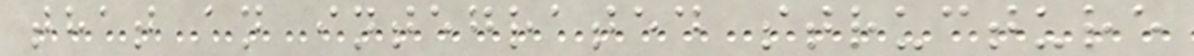that an integrated structure
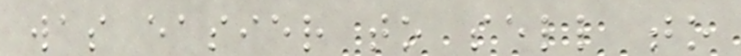was easier to sell to
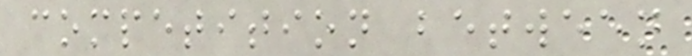competition between
